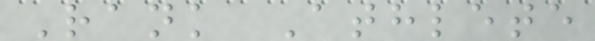Rank Athlete
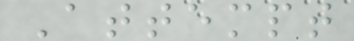Attempt
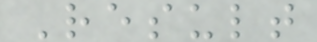Result
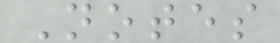Notes
